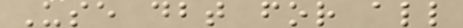Use dbt for all
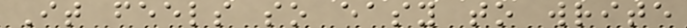It feels so easy to write
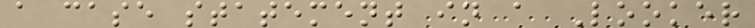a case statement in a Looker
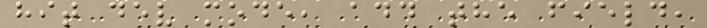hit dev mode, add the field,
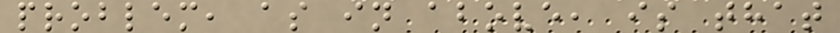problem, as in above, is that
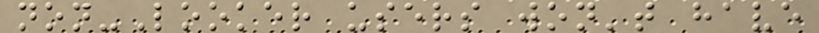non-Looker users won't have
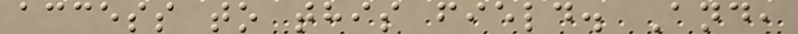access to this field. And,
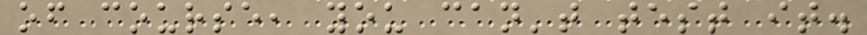of course, you can't test it.
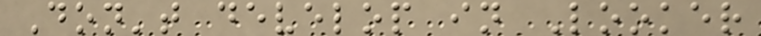Don't develop in Looker
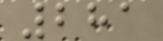281
